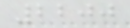2200
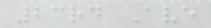23rd Ave
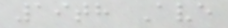19th Ave
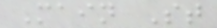Main St
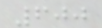600
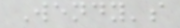Wendy's
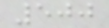500
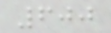600
